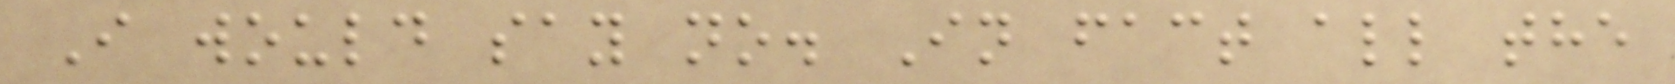I would say no. In fact all the
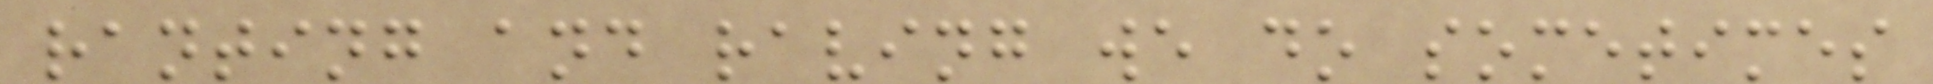ranting and raving we do sometimes
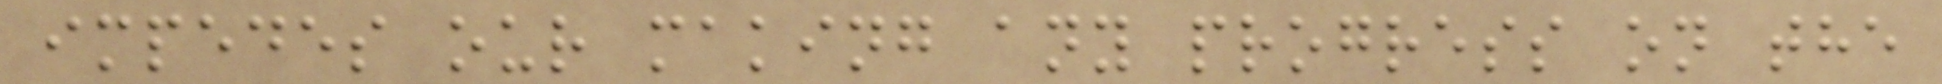impedes our making any progress on the
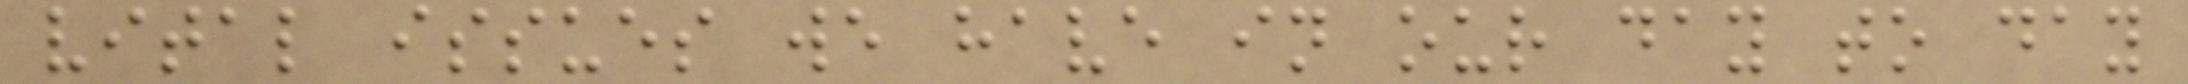vital issues we have in our day to day
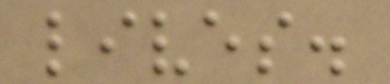lives.
